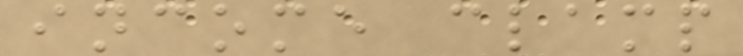income clamp
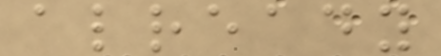already
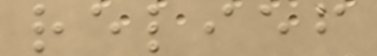relief
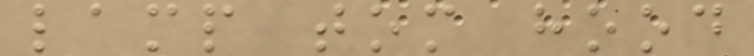lamp tom hood
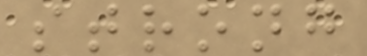strong
